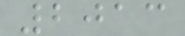2013
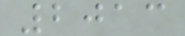2013
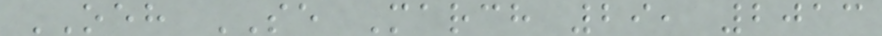OEH SE March 29, 2013
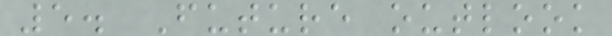5. Future outlook
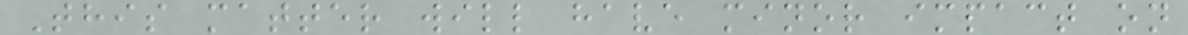This matter will have minor impact on
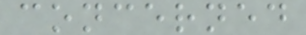concerned
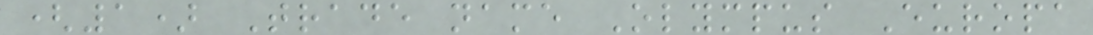(1) Trade name Olympus Europa
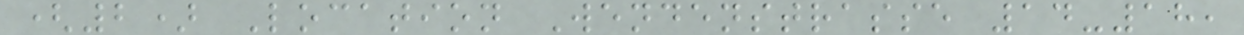(2) Location Wendenstrasse 14-18,
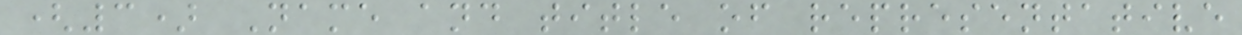(3) Name and title of representative
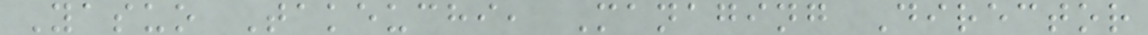Yasuo Takeuchi, Managing Director
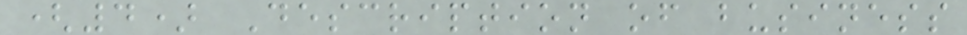(4) Description of business
